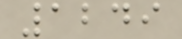1249
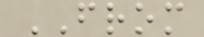FROM
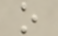o
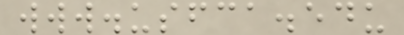www.usfca.edu
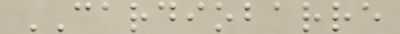CARDIOBARRE
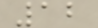12
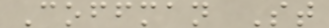Coffman St
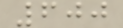600
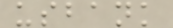usbank
